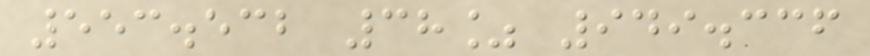553.532 38% 949.336
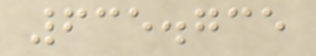635.735
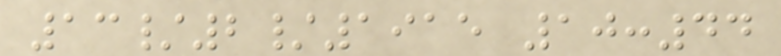13/2/1915 10:44
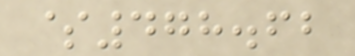$478.62
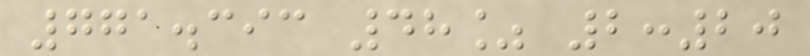771.393 48% 2:20
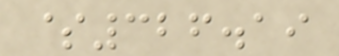$326.19
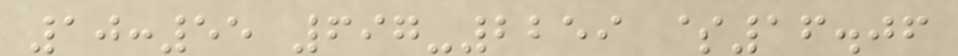10:55 697-2259 $16.06
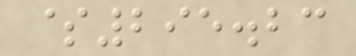$295.23
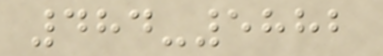484-5882
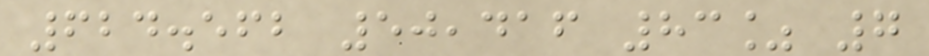624.562 50,416 83% 7
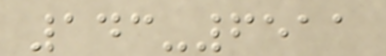143-6511
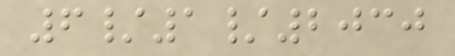6/1/2030
